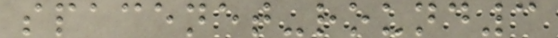spacenet-round3
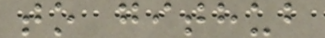to github
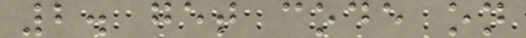2. get code on
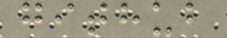github
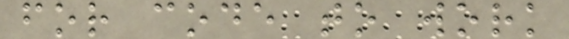for code to work
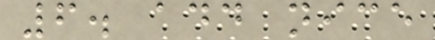6. add nice
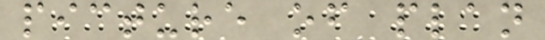picture of plan
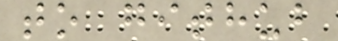to github
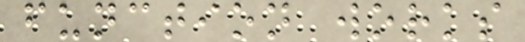function works
